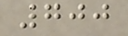700
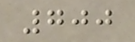700
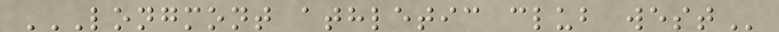LONGMONT ATHLETIC CLUB WEST
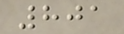801
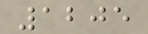1205
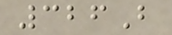326B
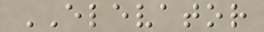ELEVATOR
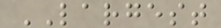LARGEST
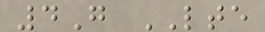4G LTE
